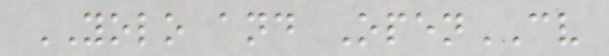YOLO and OpenCV
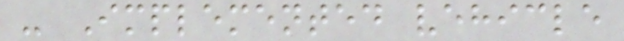- Implemented vehicle
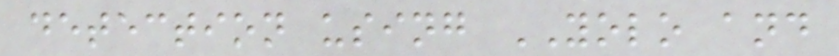detection using YOLO and
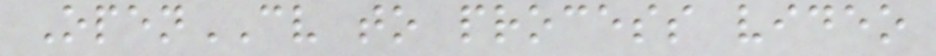OpenCV to process video
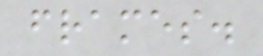frames.
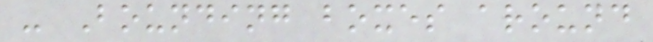- Bounding boxes around
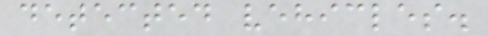detected vehicles.
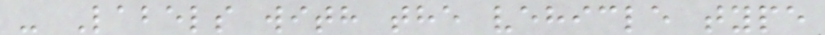- Labels with the vehicle type
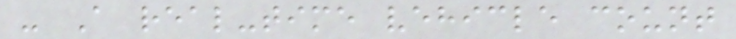- A real-time vehicle count
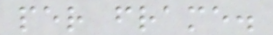per frame.
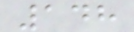148
